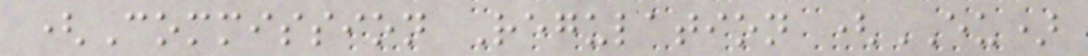(Commission Regulation (EU)
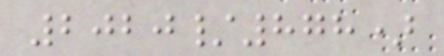2020/878)
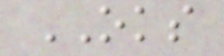OKS
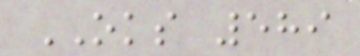OKS 589
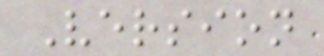Version
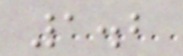1.2
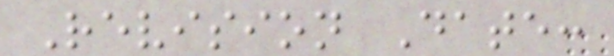Revision Date:
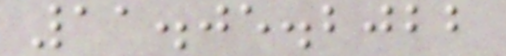11.05.2022
